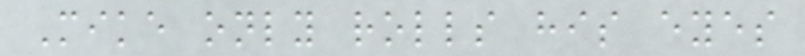Mike only rolls his eyes
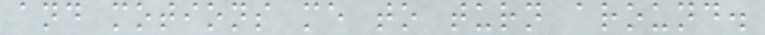and motions me to turn around.
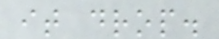it drop.
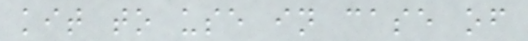kit to use in case of
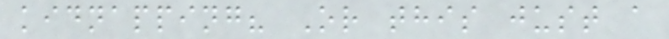kidnapping? Or this just a
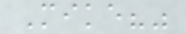Mike?"
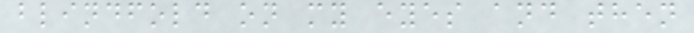blindfold on my eyes and then
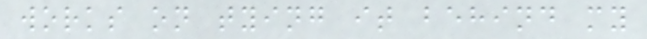works on tying it behind my
